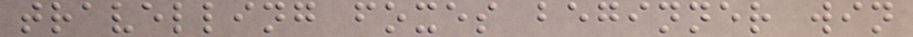travelling foxes beginner win
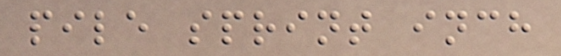pile sprint inch
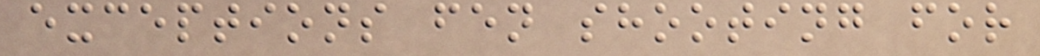exceptions fen shooting for
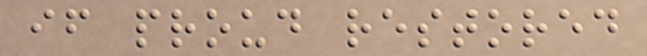if proud restored
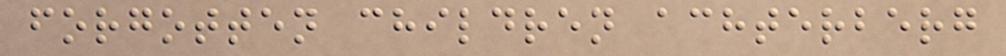forgotten children achterberg
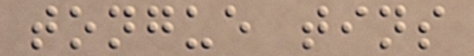tongue tins
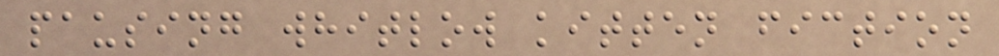pausing whitlow kitten fiction
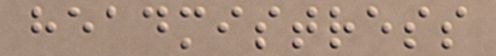headmistress
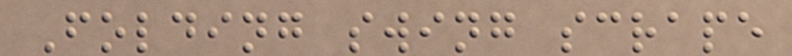Folding swing scrape
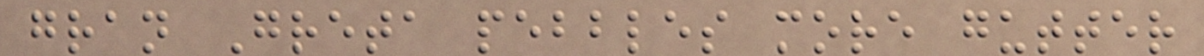gran Greta pebbles more gutter
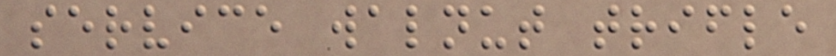service walnut trifle
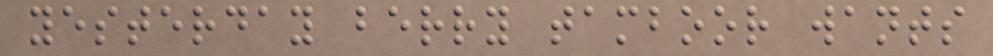yesterday berry tamboor wants
